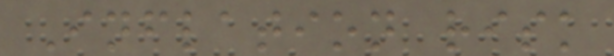Inflation risk
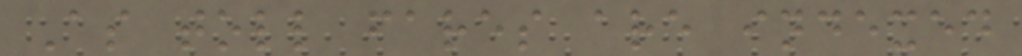As toll fares are indexed
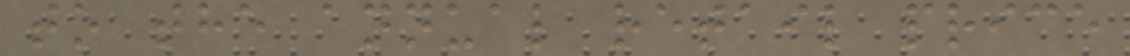to the annual retail price
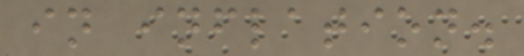in inflation.
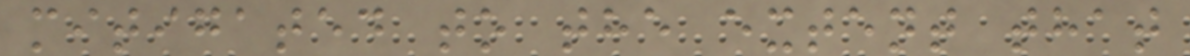mitigated to the extent that
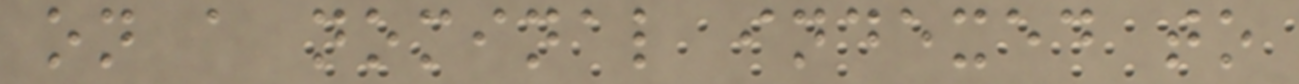on a nominal indexed to
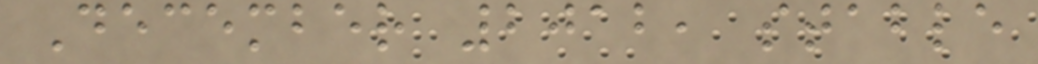December 2012, stable
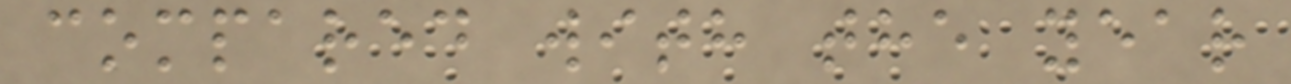compared with the year
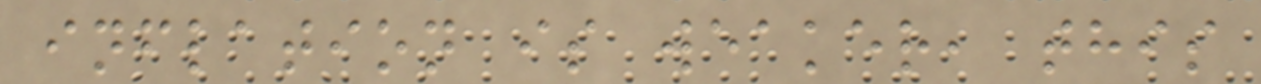inflation is weaker, this
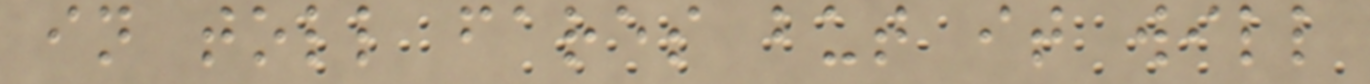in toll fares but it will
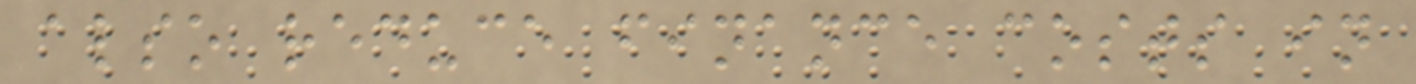also reduce finance costs in
